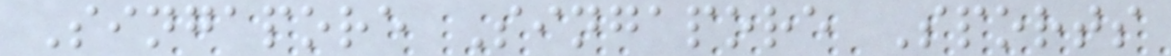Singapore Singapore Sports
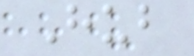Hub
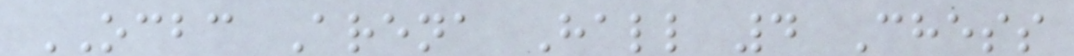OCBC Arena Hall 4 Chess
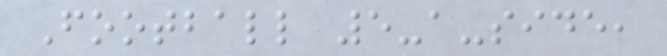Football 5-a-side,
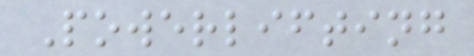Powerlifting
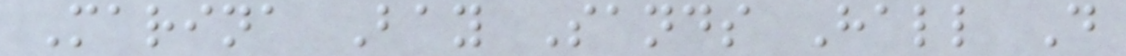Marina Bay Sands Hall D
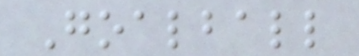Goalball
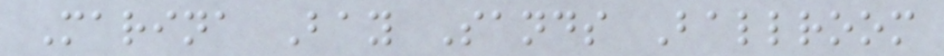Marina Bay Sands Ballroom
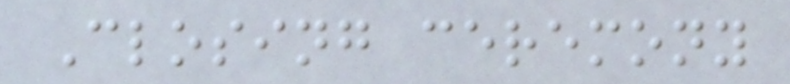Closing ceremony
